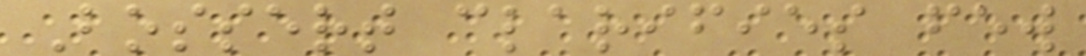Bossert clarifies few
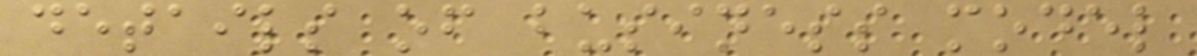details of business model
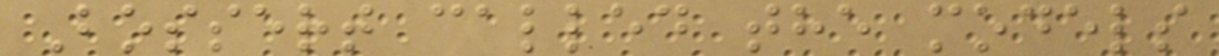Bossert called the models
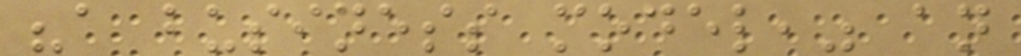"a business model," an
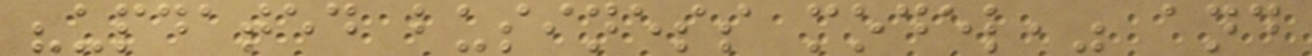"updated business model," and
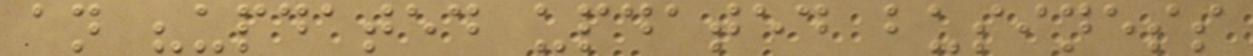an "updated updated business
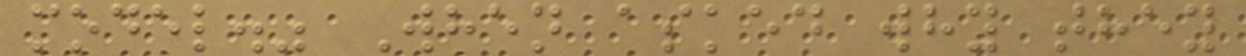model." When asked why they
